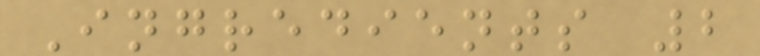Ingredients 2
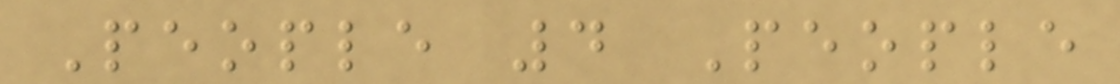People 4 People
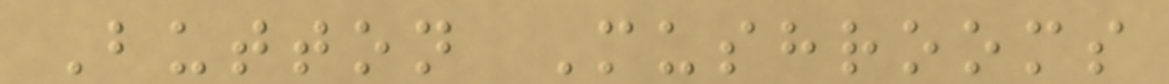Button Mushrooms
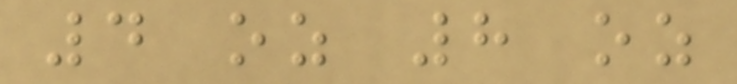4 oz 8 oz
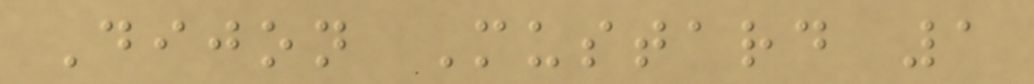Dijon Mustard 1
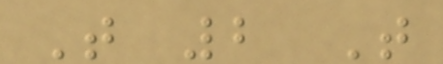T 2 T
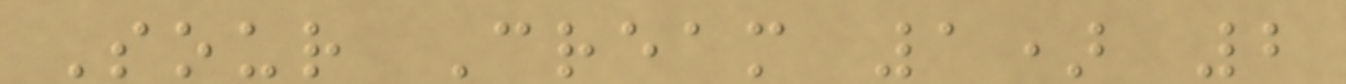Sour Cream 1) 2
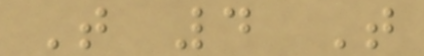T 4 T
